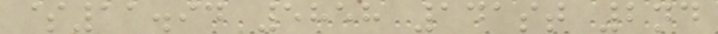$11.94 5858 141st 2nd
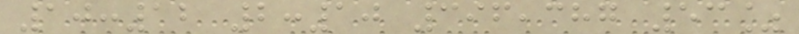10:12 2:10 396,387 53%
